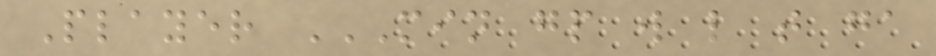Player MIN GP W L T GA
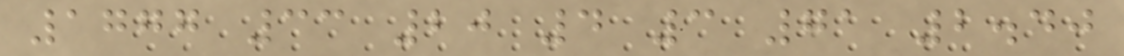1777 33 20 4 3 71 2.40
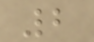2
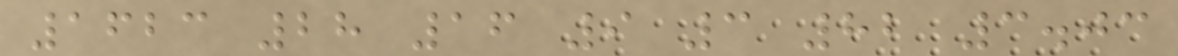1623 28 16 9 3 82 3.03
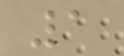1
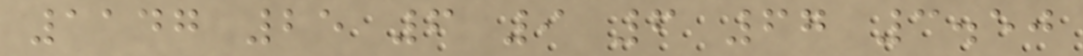1147 25 6 9 6 67 3.50
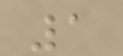1
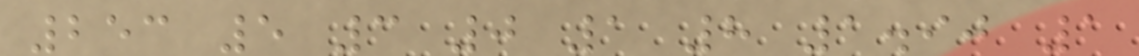253 5 3 0 1 8 1.90 1
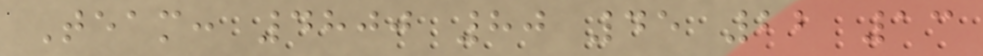Team: 4800 80 45 22 13
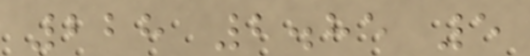228 2.85 5
